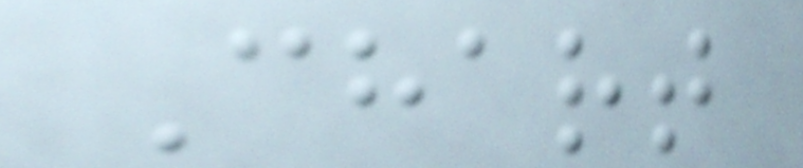Chart
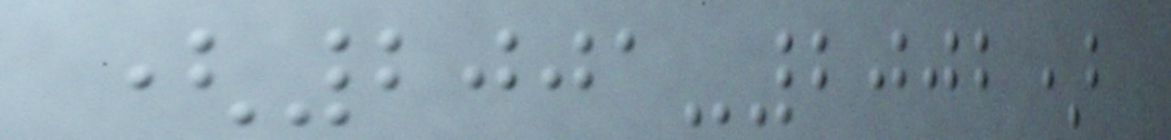(2001-2002)
